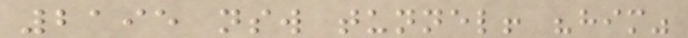2195 nsw tunnel! "him"
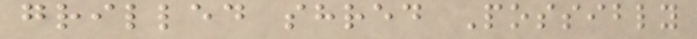grilled shred Possibly
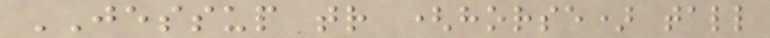JESSUP tr (horse) tall
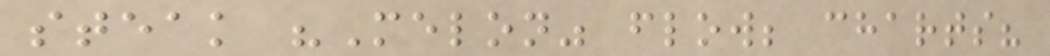steak "Melon" flow; charts?
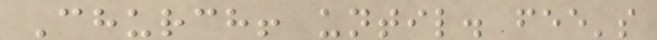Church! until. fee's
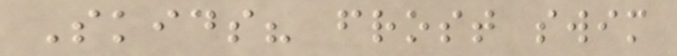Skids? frost swim
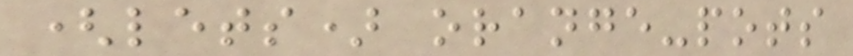(lets) orange-pots
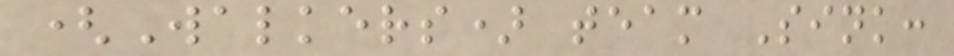(Walkers) team Sink:
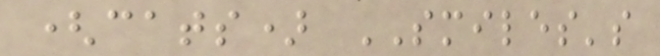(cats) SMILES's
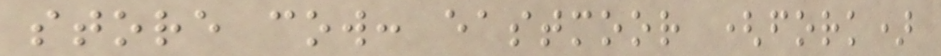store cow: eastmoor (fork)
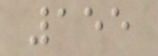155
